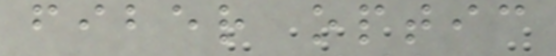fiber optic
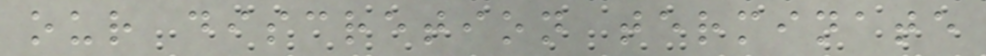our discretion terminate
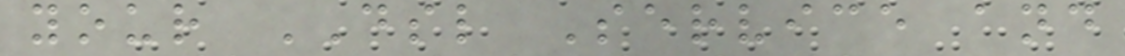your DSL Service and
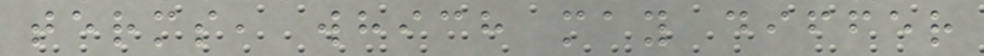terms, which may differ
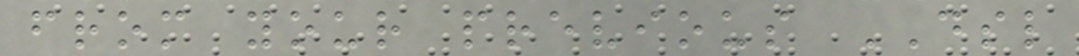from your previous DSL
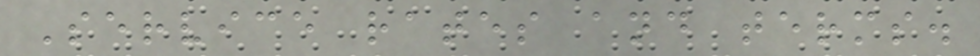Service rates and terms.
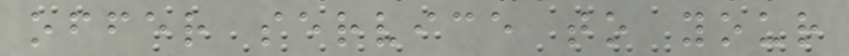offer service to your
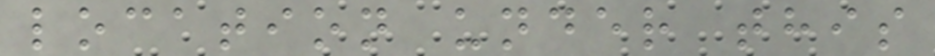location under this
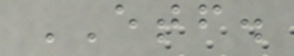ETF.
